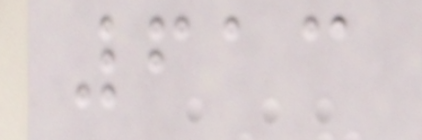613
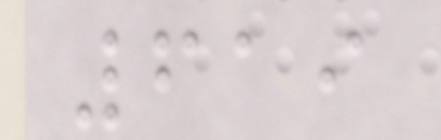619
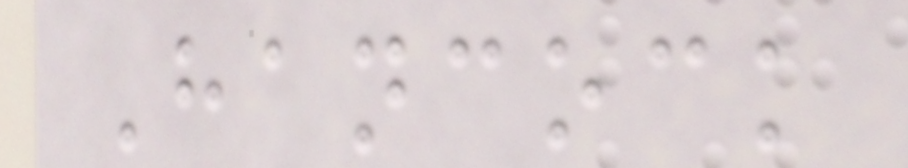Hancock
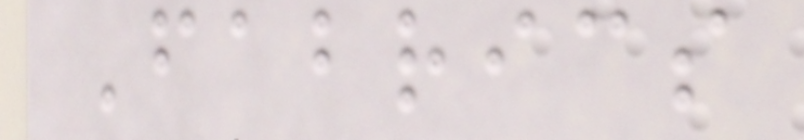Fabrics
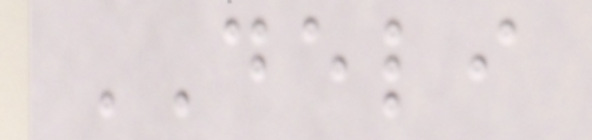DELI
